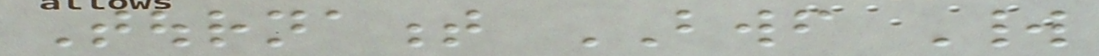Tournament BWF World
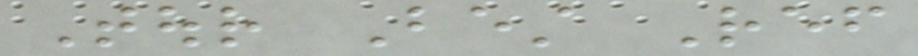Tour Best Ref
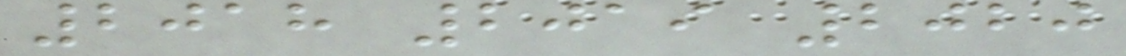2018 2019 2020
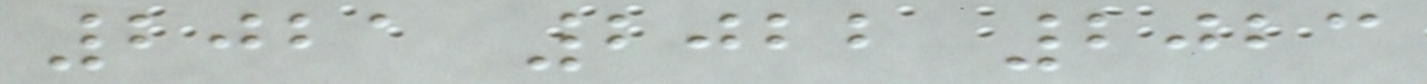2021 2022 2023
